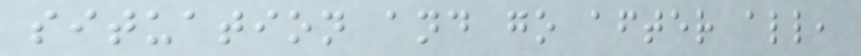situation and go after all,
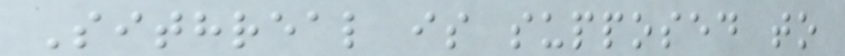Sithreal is supposed to
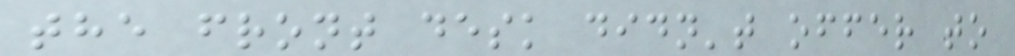the front desk didn't offer to
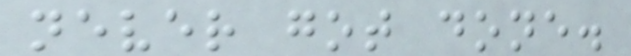never got done.
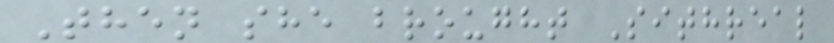Then she brought Sithreal
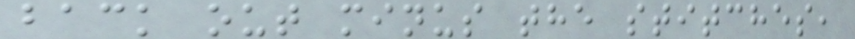back out minus the stitches,
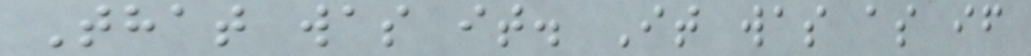That was it. It was as if
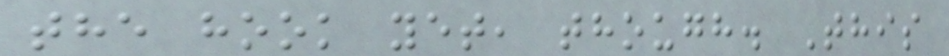the hook yet, though. This
